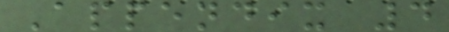Appendix 4
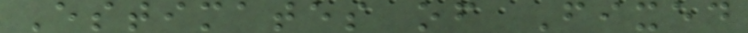Estimates of Fixed
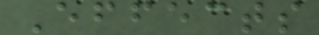Effects
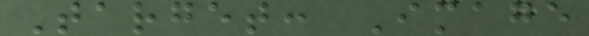Target: Image
